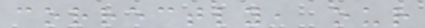correctly, our
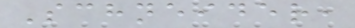Schneider,
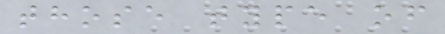those type of
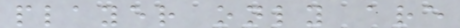player only are
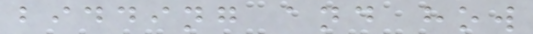bidding and how
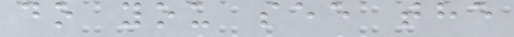do you see the
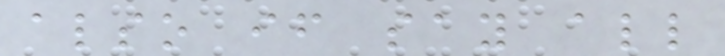also if say all
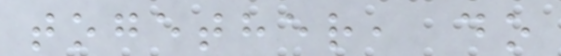together, do
